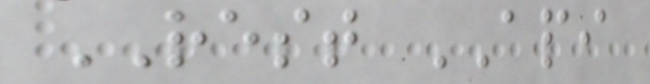REST API
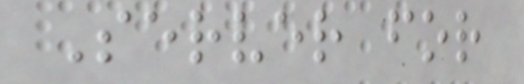Server for
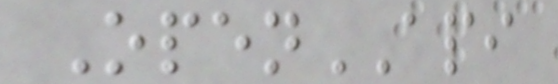OpenAPI
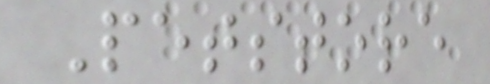Petstore
